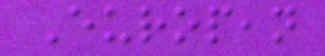European
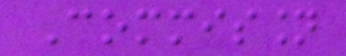Commission
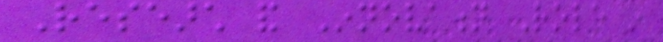Research and Innovation Role in
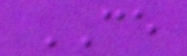CE
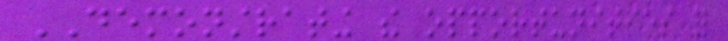DEMONSTRATING the opportunities for
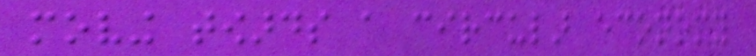moving towards a circular economy
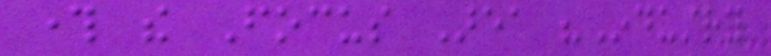through the Focus Area "Industry
